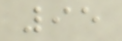95
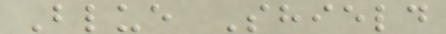Blue Shield
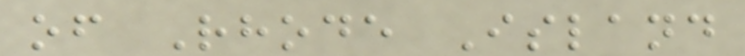of Rhode Island
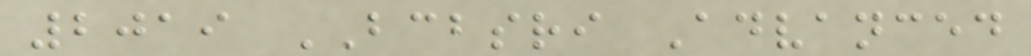2019 BCBSRI Advanced
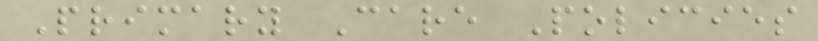Primary Care Policies
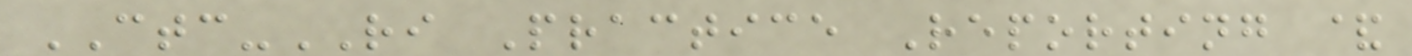CTC-RI Practice Reporting &
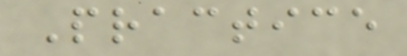Practice
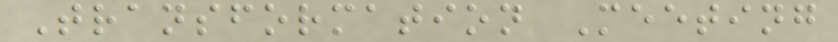Transformation Meeting
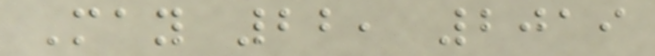May 22, 2019
